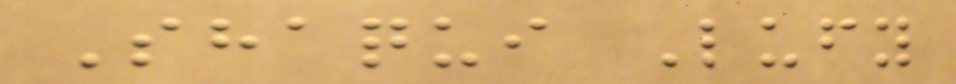Shaqui Lufy
